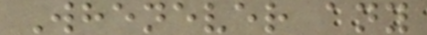Whenever any
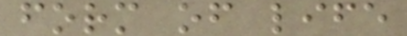form of life
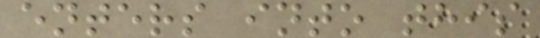enters into this
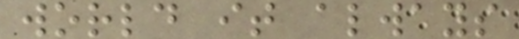world it always
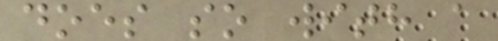does so with a
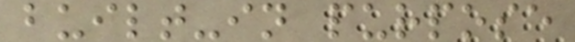built-in purpose
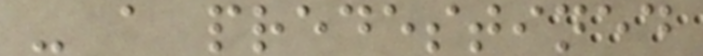- a predestined
